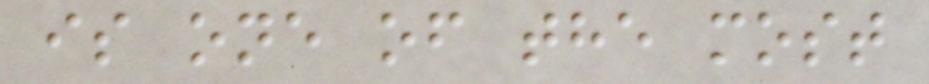is one of the most
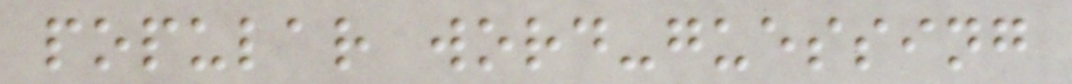popular word-guessing
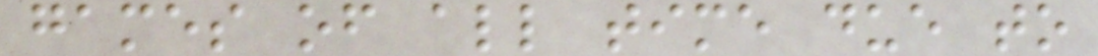games of all time due to
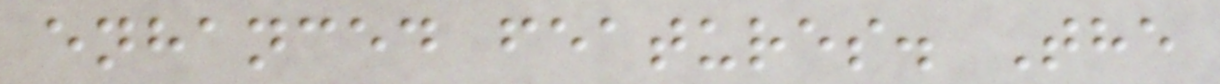enhanced features. The
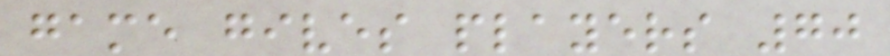game gives players 70
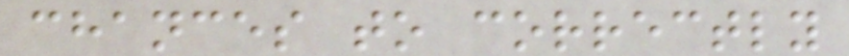chances to correctly
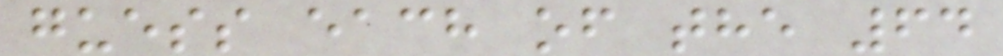guess each of the 64
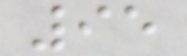95
